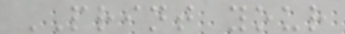PRINT your
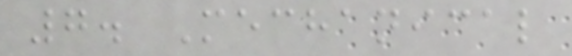7. Mechanical
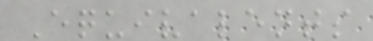Equivalents
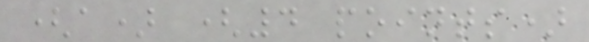(a) (4 points)
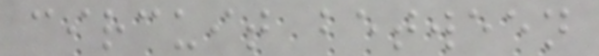circuit between
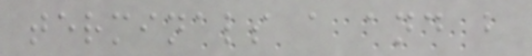terminals a and b
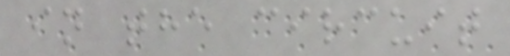in the circuit
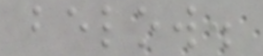below.
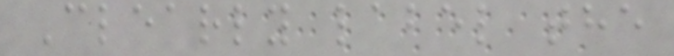Clearly label the
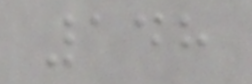148
